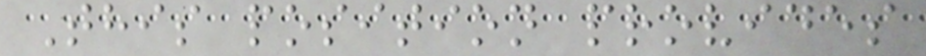This position provides
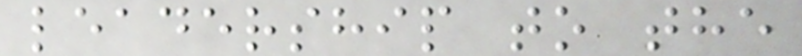leadership to the
